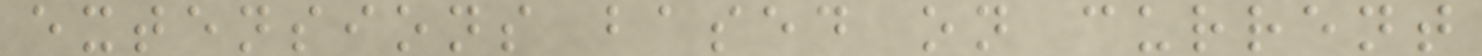extensions based on current
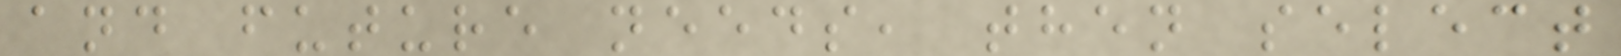and future needs, then select
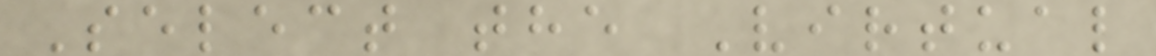Select the Virtual
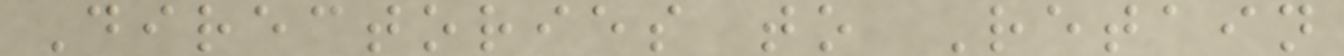Directories to Retain
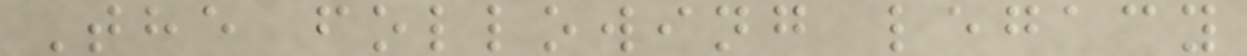The following legacy
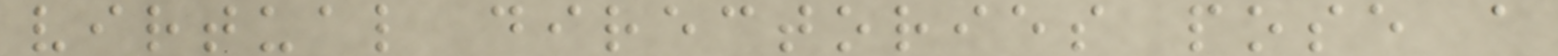virtual directories pose a
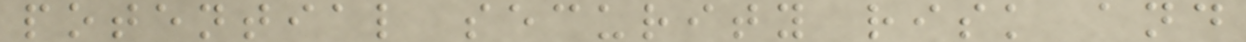potential security risk and
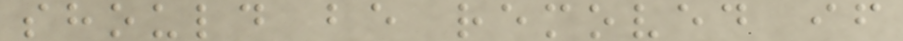should be removed if
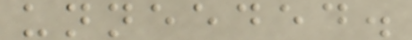unneeded.
